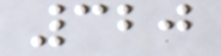320
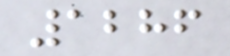1286
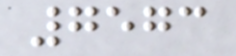7573
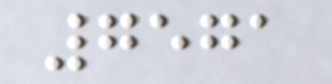7571
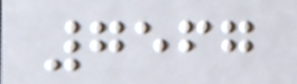7567
